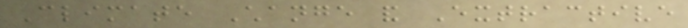Climate Change and Extractive
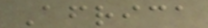Africa
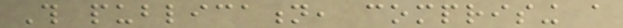This publication, comprising a
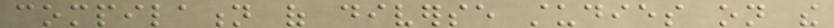compilation of diverse studies on the
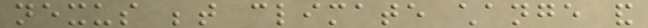nexus between climate change and
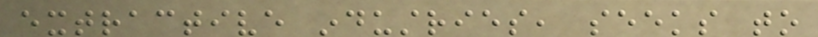extractive industries, seeks to
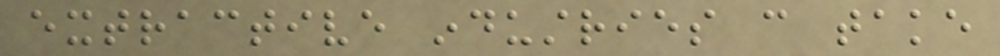extractive industries can take
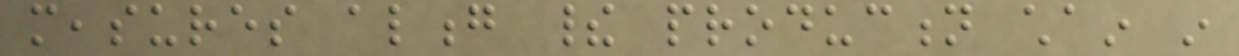measures along their production chain in
